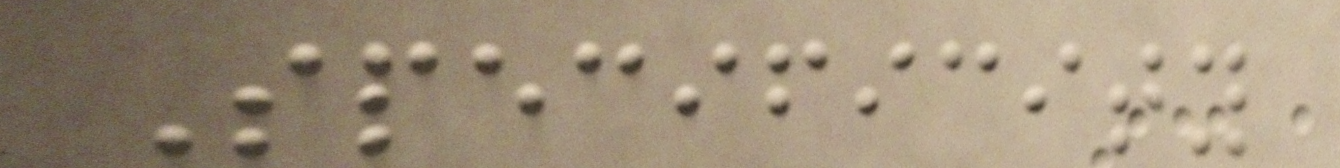Specificity
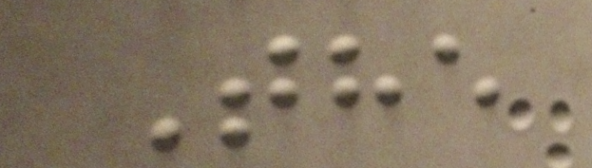The
